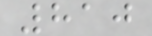810
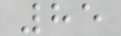85
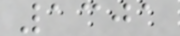1301
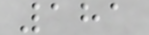181
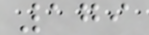179
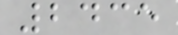2435
